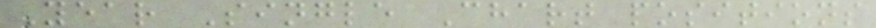Year Single Chart positions
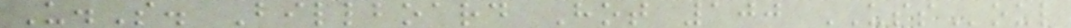U.S. Billboard Hot 100 USSoul
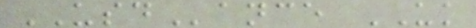USDance UK
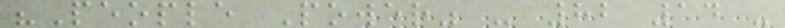"People Power" - 82 14 -
